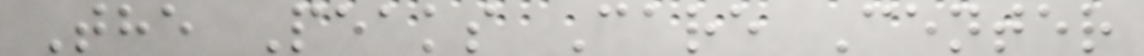The Peaks Care Center
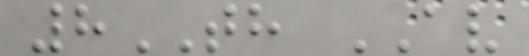8TH AV
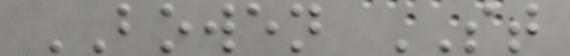BOWEN ST
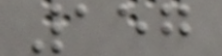157
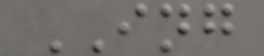ING
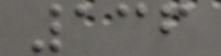136
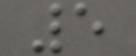5
